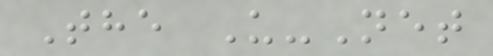The U-Net
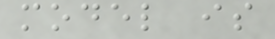model is
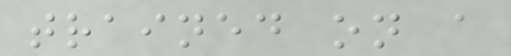trained on a
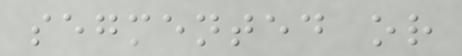segmented or
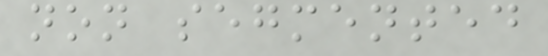non segmented
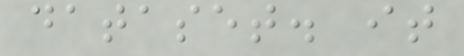dataset. it
